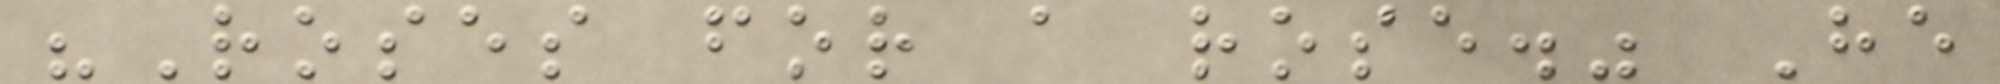"Roses for a rose." He
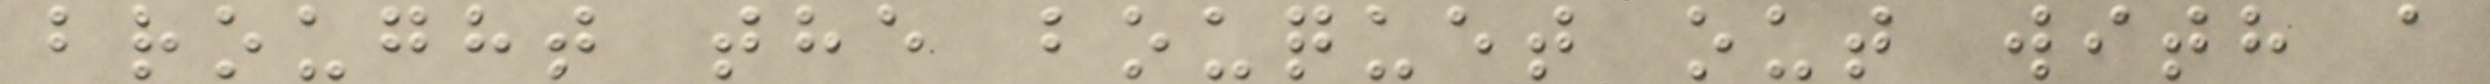brought the bouquet out with a
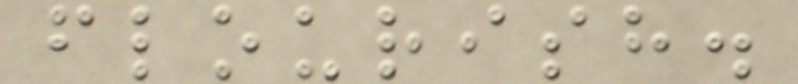flourish.
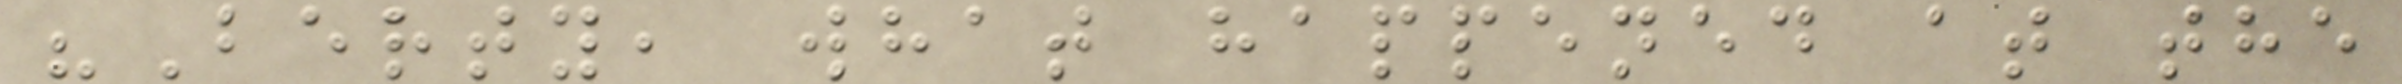"Berty, what happened at the
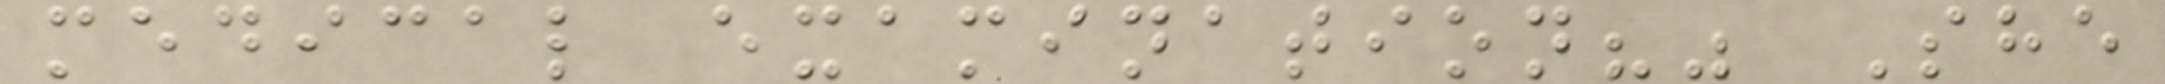medical examination?" She
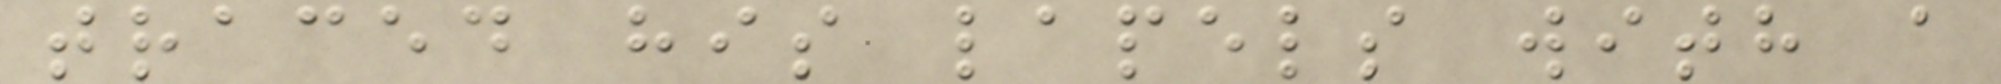traced his lapels with a
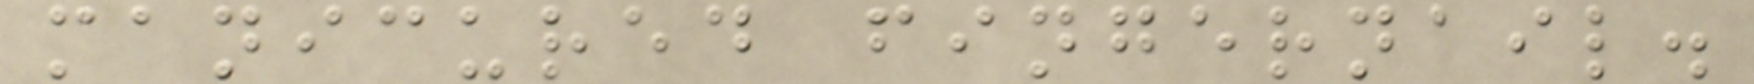manicured fingernail.
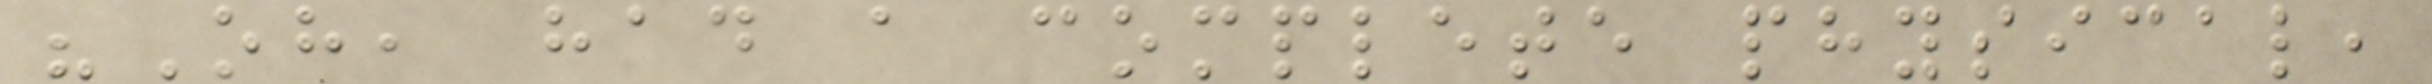"Oh, had a complete physical,
